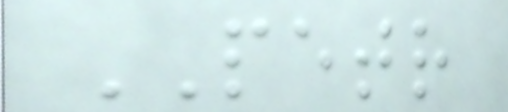PETR
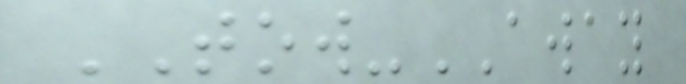TOW-AWAY
